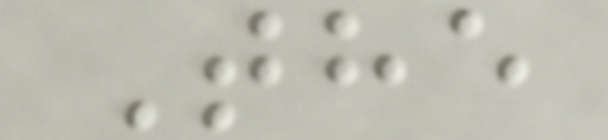The
